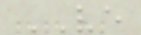VE
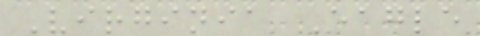Virginia Eagle
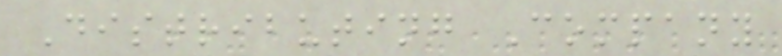Distributing Company
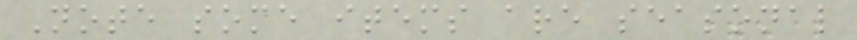Note some items are seasonal
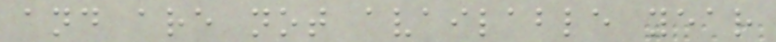and are not available year
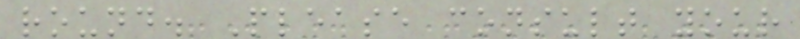round. Please consult your
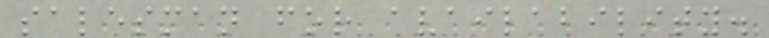salesman for availability.
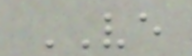VE
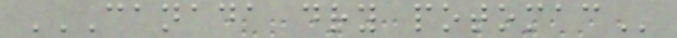CANADA DRY POTOMAC
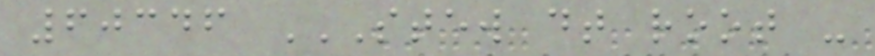60346 STEW DT ROOT -
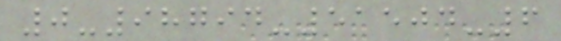0-98794-51504-6
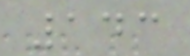143
